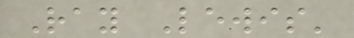Ray Lewis'
